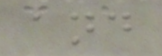and
